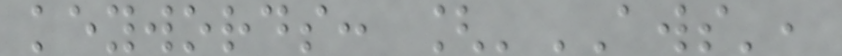keywords: ['AWS',
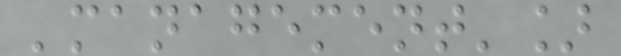'management']
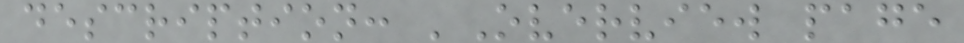description: 'Overview page
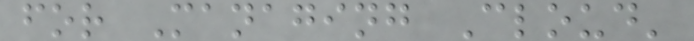for Managing Cloud'
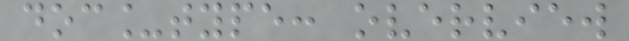doc_type: overview
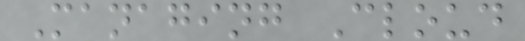Managing Cloud
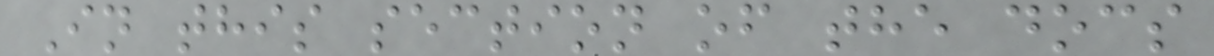In this section of the docs
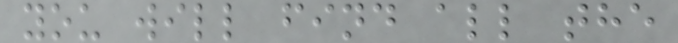you will find all the
